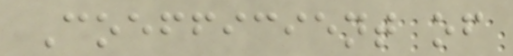Coefficient of
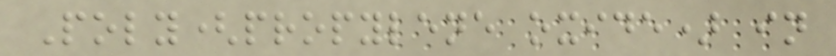Poly(propylene oxide) in
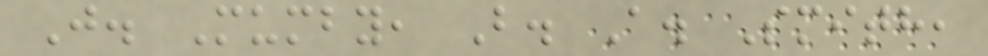J. Mumby, B. A. Smith,
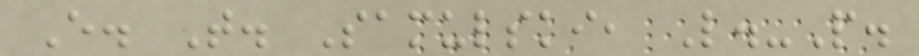E. T. Samulski, L.-P.
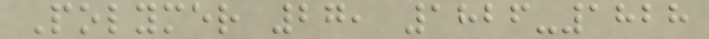Polymer 27, 1826-1828
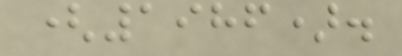(1986).
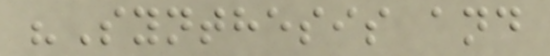"Synthesis and
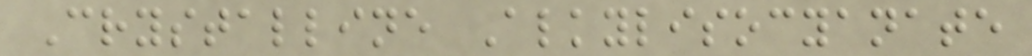Crystalline Alkylisocyanate
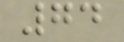74
